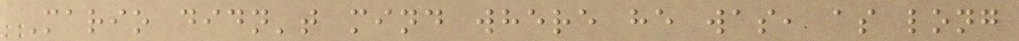Mario didn't mind where he was, as long
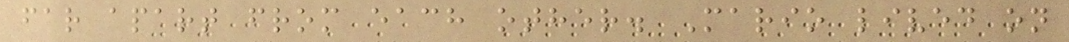far apart from each other. Mario lived on
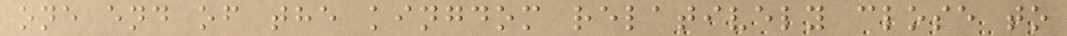one end of the kingdom relatively close to
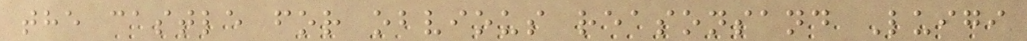the castle for obvious reasonsand Luigi
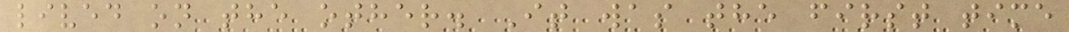lived on the other. It was the first time
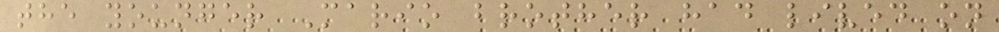the younger Mario brother had lived on
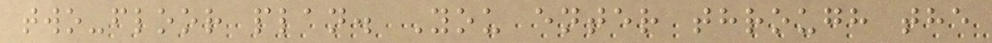two-floor plan. You enter through the
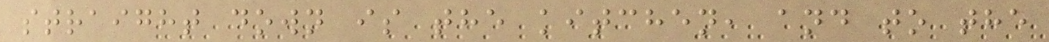straight down is the kitchen, and to the
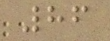86
